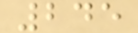245
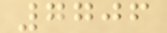7706
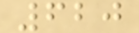620
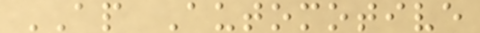AP Automotive
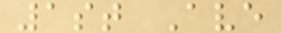1st Ave
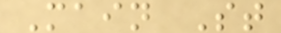Main St
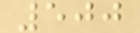500
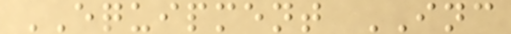EQUIPMENT INC
